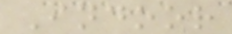Indoor
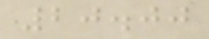20.00
